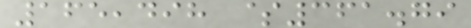165,498 $361.79
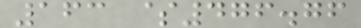163 $476.76
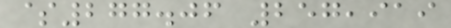$277.06 257,919
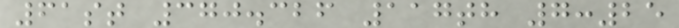61st 370.326 117th 7:25
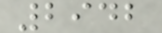2942
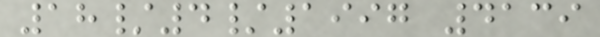18/4/1997 4139
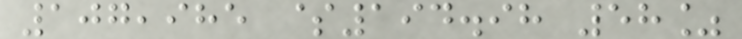107,985 $194.98 58%
